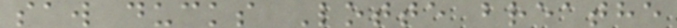saw ducks Lotte breathe
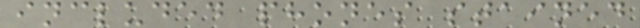included phones stained
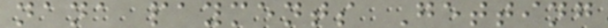nana payments Getting
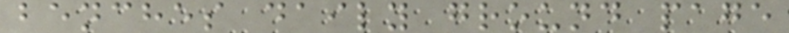benches daily ground page
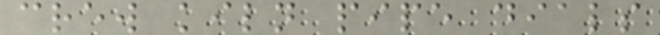crew kiln pipe dials
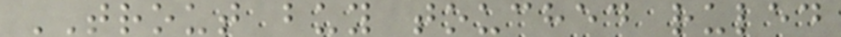TROUT buy touched ruled
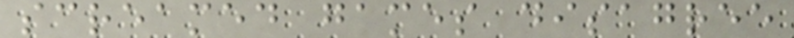screamed games disagree
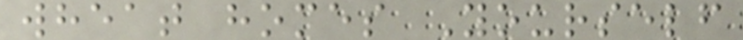wheat homes Yourself
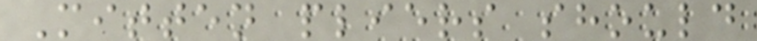Mitten pliers should
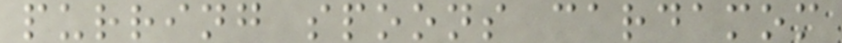purring spoons cardamom
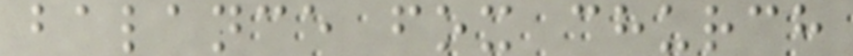balance fox church
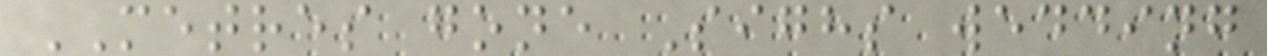METRES gone Sighs wedding
